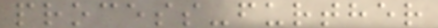process-further
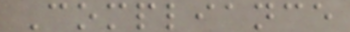Compliance
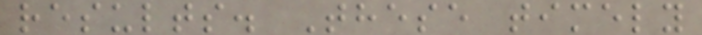results. These timely
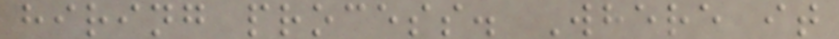hiring process. Where it
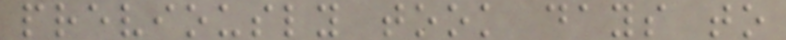previously took days to
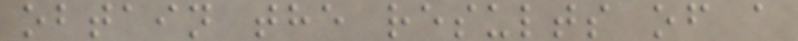obtain the results of a
